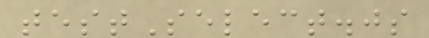testSelect.js
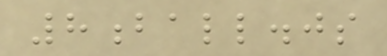8ball.js
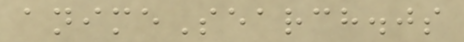animeSearch.js
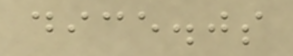dice.js
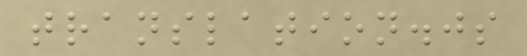translation.js
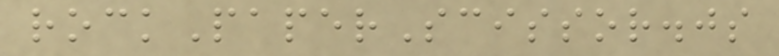rockPaperScissor.js
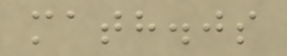math.js
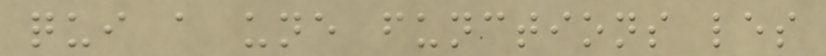qui a une functions les
